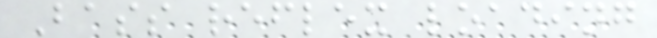Bass reflex loading
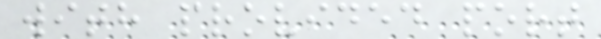with provided port
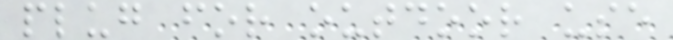plug for outdoor use
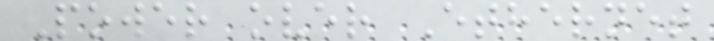Power over Ethernet
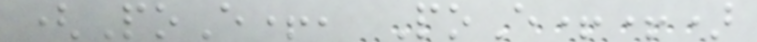(PoE+, PoE++)
